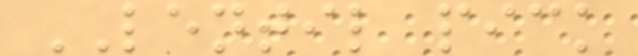LENTIL pick
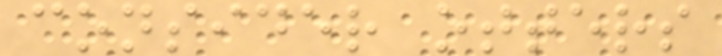consider otters
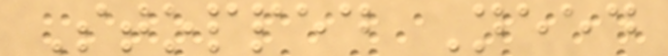Stopped Need
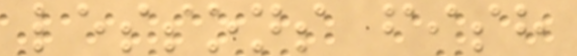lessons fish
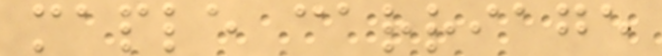maple carriage
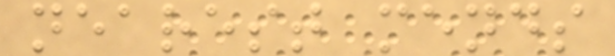nearest mends
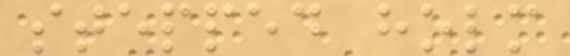stepped holm
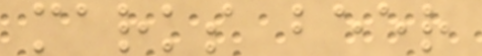marks beer
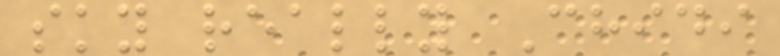sky really Chidi
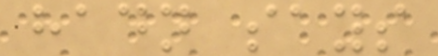hadn says
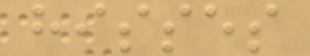hisses
